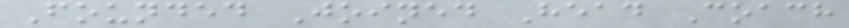Founded Joined Head Coach
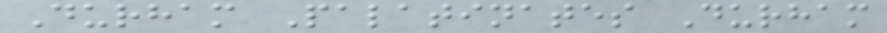Durham Palatinates Durham
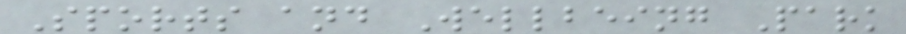Sports and Wellbeing Park
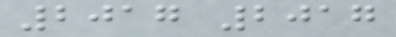2017 2017
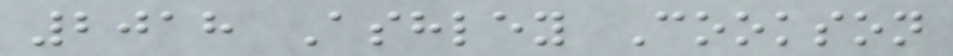2018 Ashley Cookson
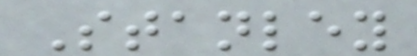Stanley
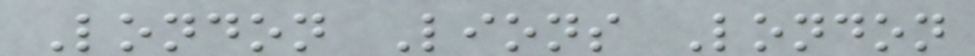London Lions London
